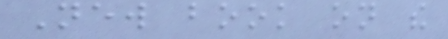New book on the
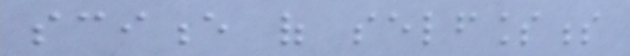science of selflessness
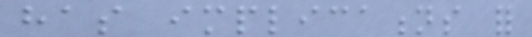has implications for
